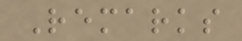Remarks
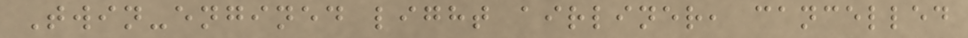Twin-engined light airliner, cancelled
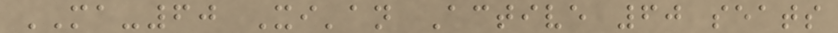MA-60 Xi'an Active 60 seats
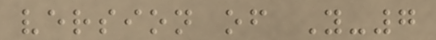version of Y-7
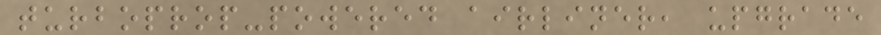turboprop-powered airliner, upgrade
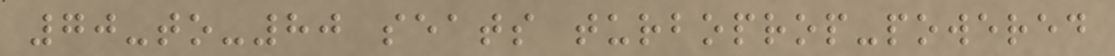70-to-80 seats turboprop-powered
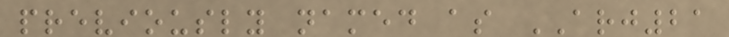previously named as ARJ21
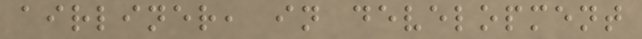airliner, in development
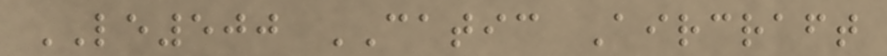LE500 CATIC Aircraft
